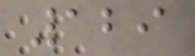129
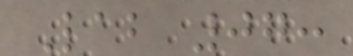Lab 07:
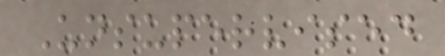Unsupervised
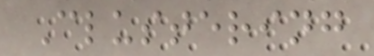Clustering
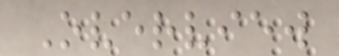Overview
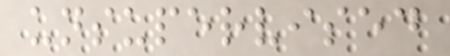unsupervised
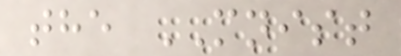the MNIST
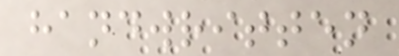handwritten
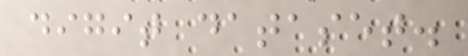digit dataset.
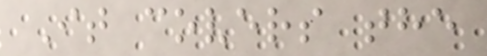It covers the
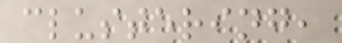clustering,
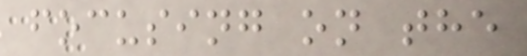focusing on the
